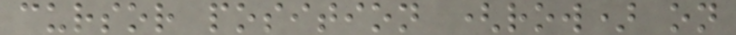cursor position (row) on
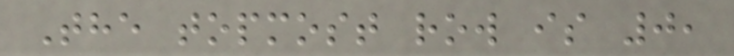The topmost row is 0,
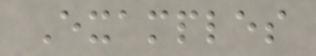Examples
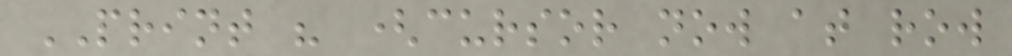PRINT " (cursor now at row
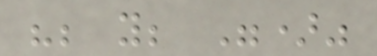"; y; ")"
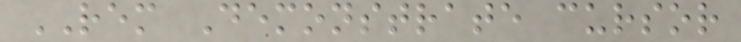REM Demonstrate cursor
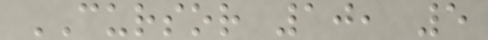CURSOR 10, 5
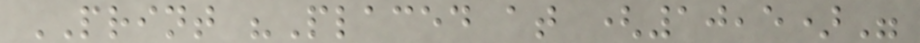PRINT "Placed at (10,5)"
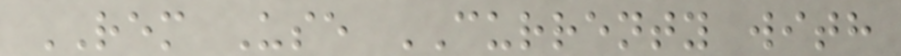REM Use CURRENTY with
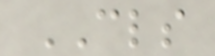CLS
